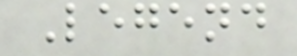Legend
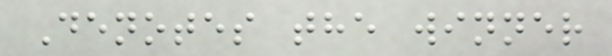Denotes the winner
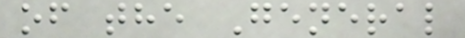of the General
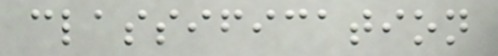classification
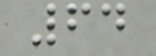64
